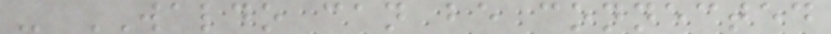- WALDO can be connected
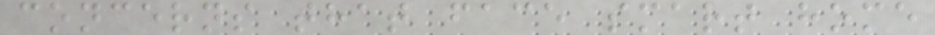concerns that face smart home
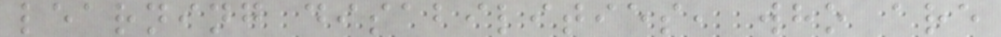learning disabilities, who are
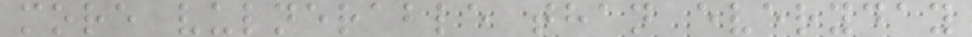more vulnerable than everyday
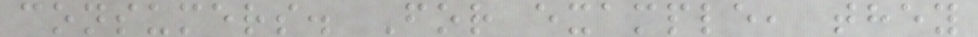consumers. For example, they
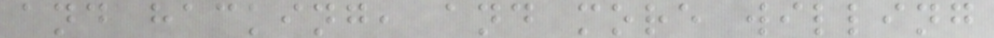and hacking, and more willing
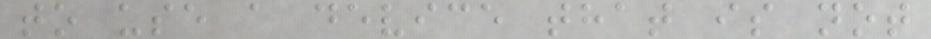to use a device that is not
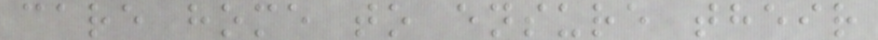care home to ensure their
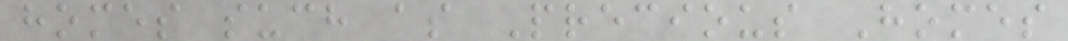homes such as Precious Homes
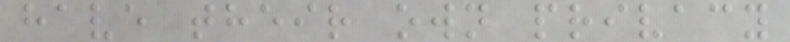have their own privacy
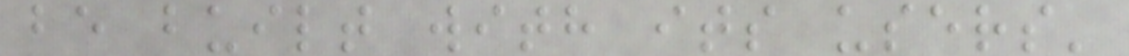be built with its users'
